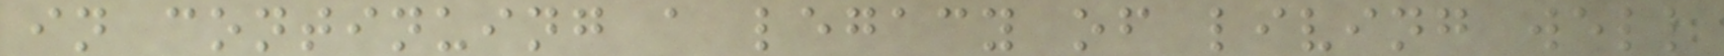in continuing a legacy of living well
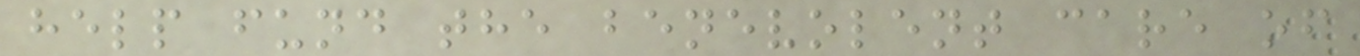help fund the benevolent care of
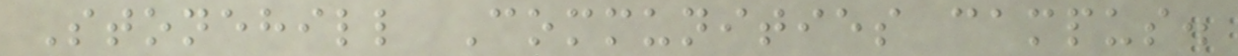Stonehill Communities campus.
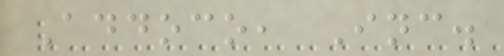Addoco, Inc.
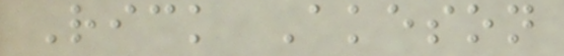Rick Akeson
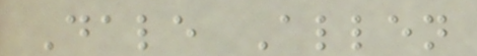Dale Allen
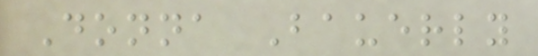Donna Bauerly
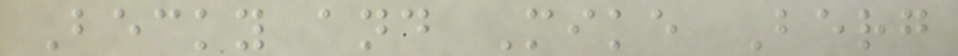Becky and Mike Berg
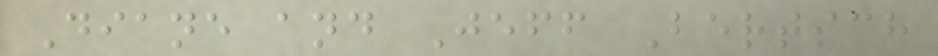Diane and Jeff Bertsch
